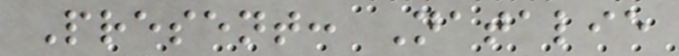Present: Natalie
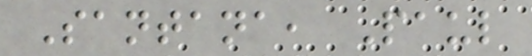Santana, Paul
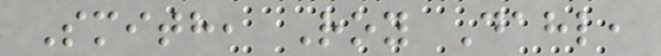Smith, Roy Dahl,
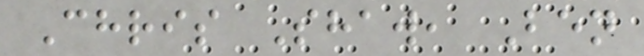Chris Shaw, Ben
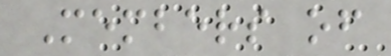Members of
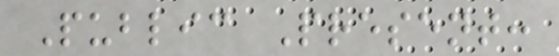Public Present:
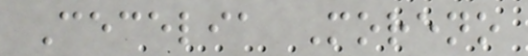Cecelia Moreno
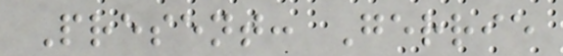Present: Gerrie
